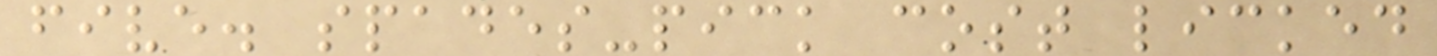five. spades-pick cost licked
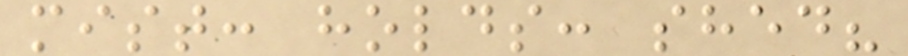mist: holds: shed?
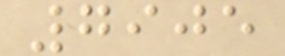7905
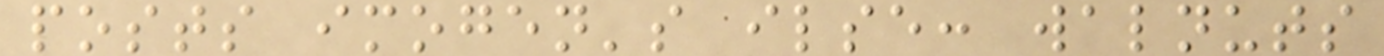posts imogen's ilse: walnuts
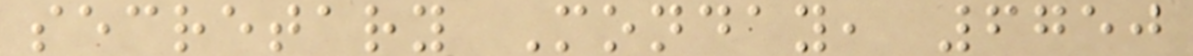secretary Monday, 6750
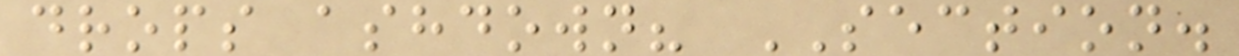drops ashdown? SECTION.
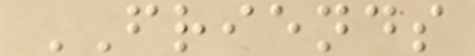FRIENDS
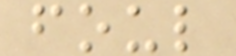foul
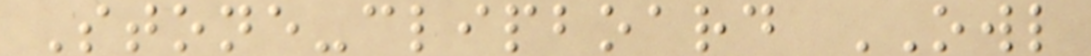Stone-clipboard OWL
